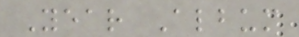Year Album
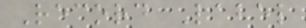Record Label
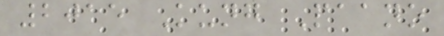2015 Kung Paano
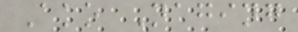Ako Naging
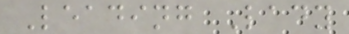Leading Lady
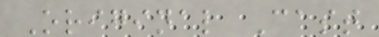Original Cast
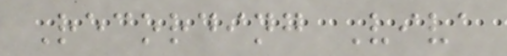Recording Viva
